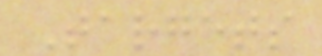Targets
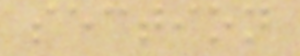section
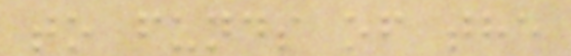to funds of the
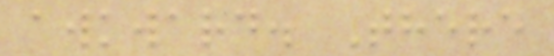awkward. There
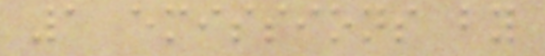1 emissions by
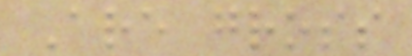Are gross
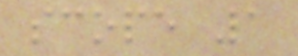scope 1
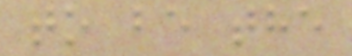to be the
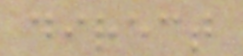direct
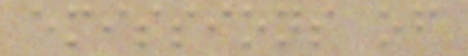emissions of
